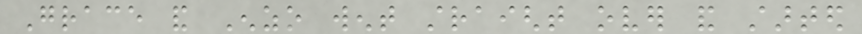Grace and Enzo went straight over and started
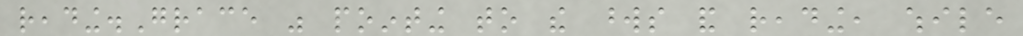reading.Grace was pointing to the words and reading, while
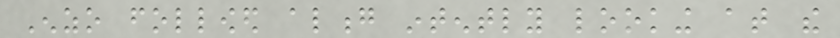Enzo followed along intently looking at the
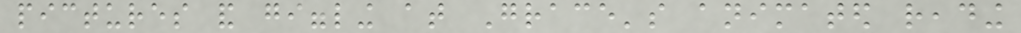pictures and giggling at Grace's animated reading
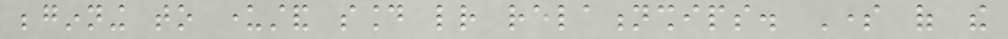beginning to understand sound letter relationships. Some of the
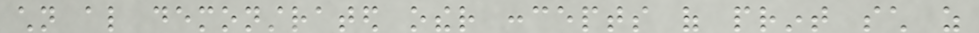children also demonstrated other concepts of print such as
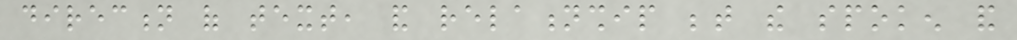direction of text, and relationship between the spoken and
